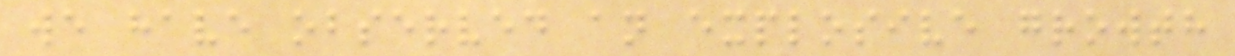we have observed an explosive growth
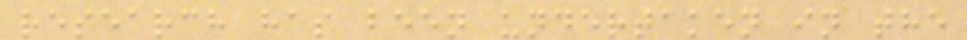research has been undertaken in the
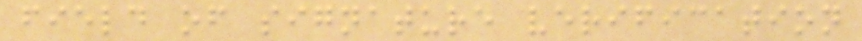field of signature verification
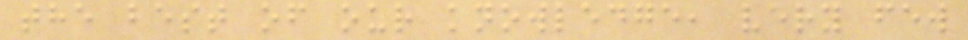the best of our knowledge, very few
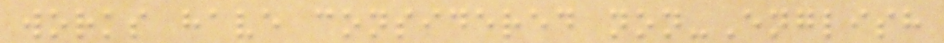works have considered non-English
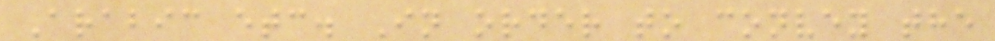Arabic etc. In order to convey the
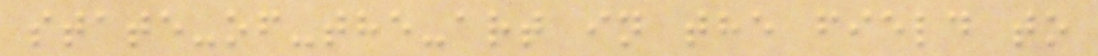state-of-the-art in the field to
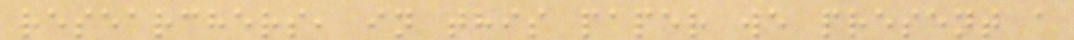researchers, in this paper we present a
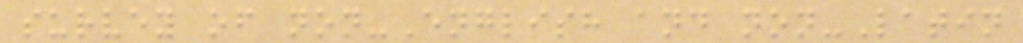survey of non-English and non-Latin
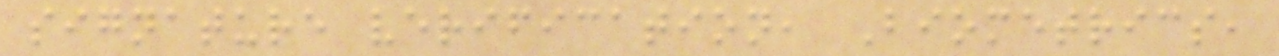signature verification, Biometrics,
